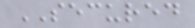SECURED
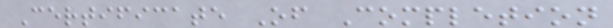Certificate Of Completion
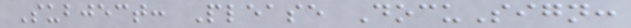Subject: Please DocuSign:
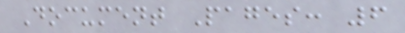Document Pages: 6
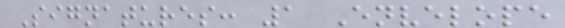Signatures: 1 Envelope
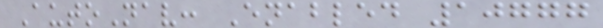AutoNav: Enabled 10777
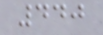440
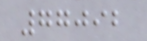77092
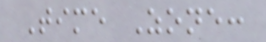Time Zone:
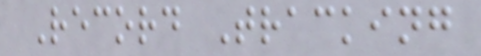Record Tracking
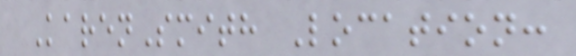KarenSmith Location:
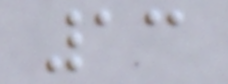13
